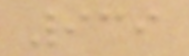939
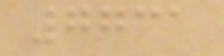7731
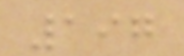197
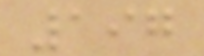197
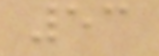53
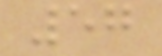57
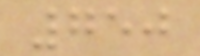750
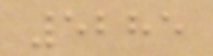5285
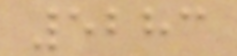5283
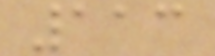113
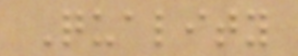Quality
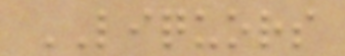LIQUORS
